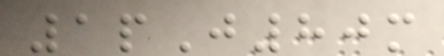1pJ80m
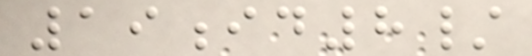19id8/
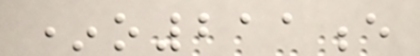*o211e
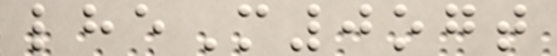lheM0ogt
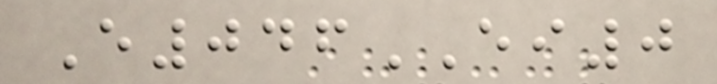E046EI0
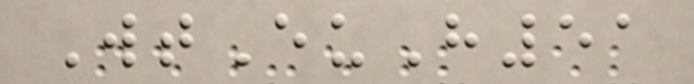WtEuH51
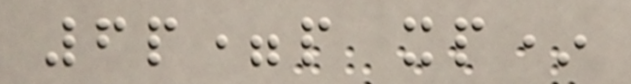6p=p xp*
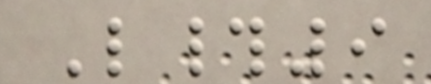L#9
